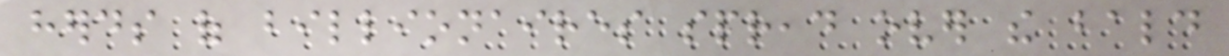herds of billionaires spread over the bald
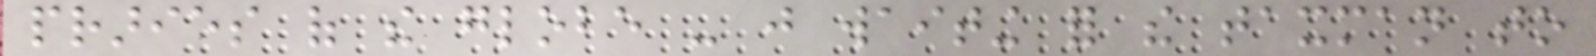praries of the globe - just waiting for the taxman to
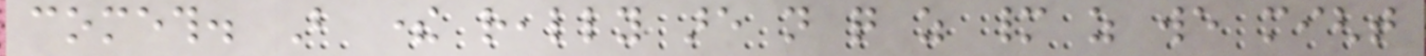cometh. But there really are not quite as many as we might
